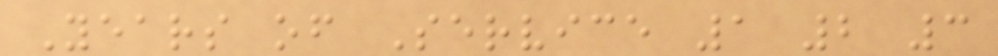Years of Service 1 2 3
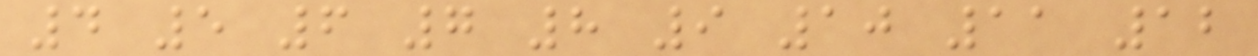4 5 6 7 8 9 10 11 12
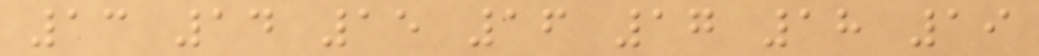13 14 15 16 17 18 19
